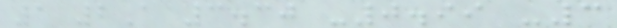1 2A 3.30 -0.99 -3
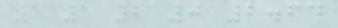1 1 2 0 2.64
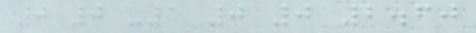0 0 -1 0 0 2.60
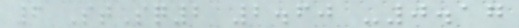6 StSq2 2.60 -0.17
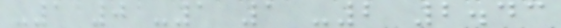-1 0 -1 1 -2 2.43
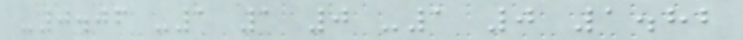-0.06 -1 1 0 -1 0 1.82
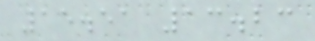15.51 13.23
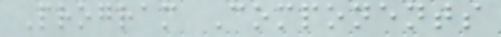Program Components
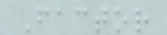Factor
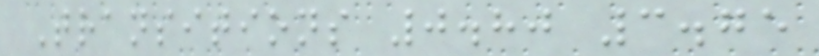Transitions 0.80 3.75
